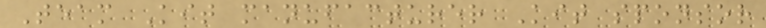Team Kit manufacturer Kit sponsor
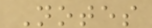Notes
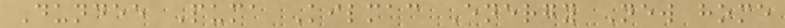Dundee Puma Kilmac Energy New home
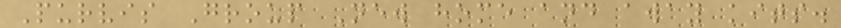Purvis Group New home and away kits.
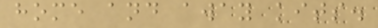home and away kits.
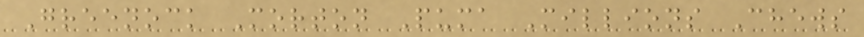Greenock Morton Puma Millions Chews
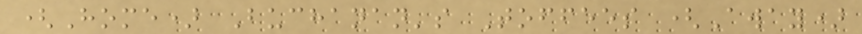(Home) Buchanan's Toffees (Away)
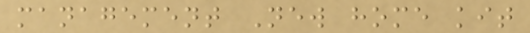management New home kit
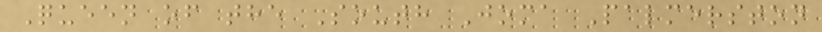Queen of the South Joma Palmerston
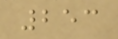253
